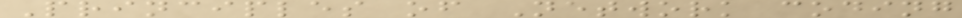Principles of Network coding
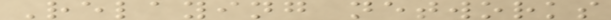Relaying networks
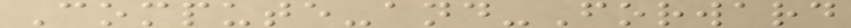Compute-and-Forward
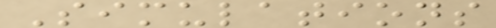Simulations
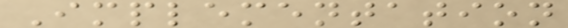Implementation
